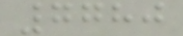7780
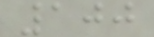100
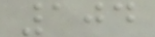104
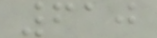610
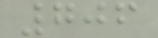706
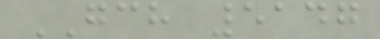GCH 5147
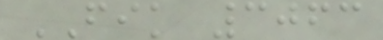FIK 3063
